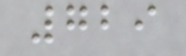729
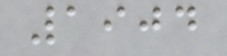1904
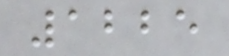1225
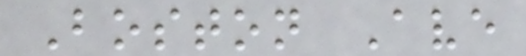Boston Ave
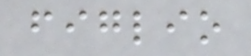figlio
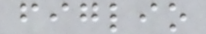figlio
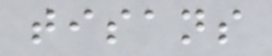tisans
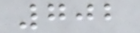702
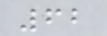62
